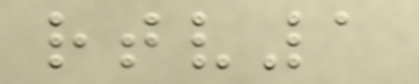rtv1
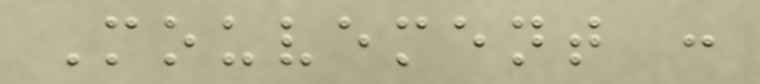Mouvement :
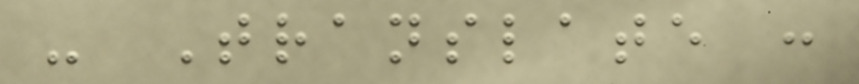- Translate :
